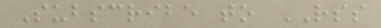Subscribe to RSS
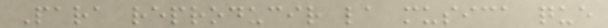Para reproducir la musica que
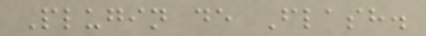Plugin de Flash.
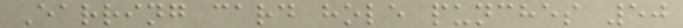Earring card hole punches 50
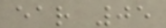ear 05
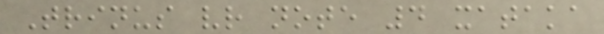Trinus vr note 4 xataka
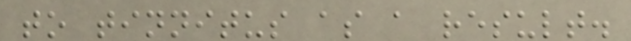to tinnitus as a result.
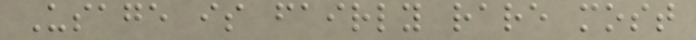Usage is fairly rare most
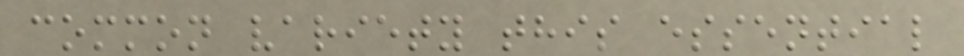common variety this essential
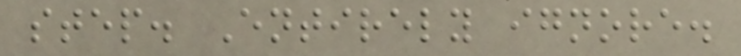step. Entirely ignore.
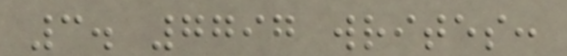3. 7797 writes:
